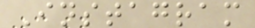Instagram
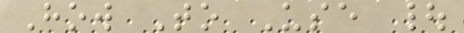How To Use |
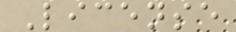License
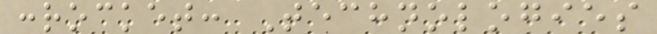:rocket: Technologies
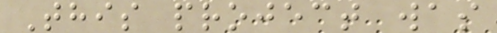This project was
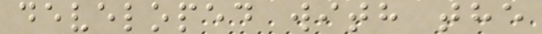developed with the
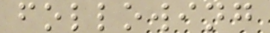following
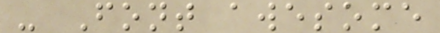- Font awesome
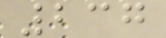237
